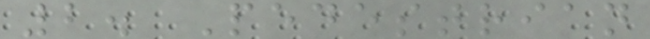2. Pedestrian
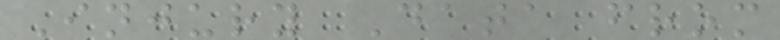Injury Data from
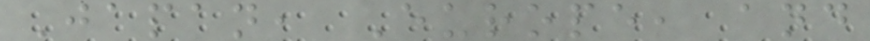Japan, Europe, and
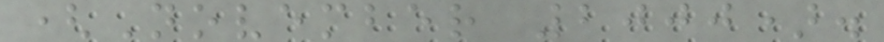(November 2000).
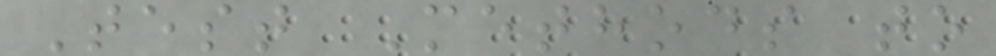Test Methods to
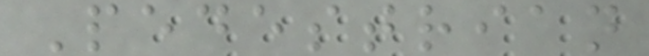Pedestrian
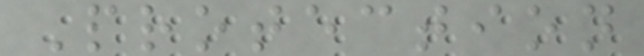Protection
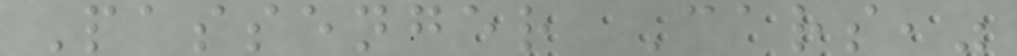Passenger Cars,"
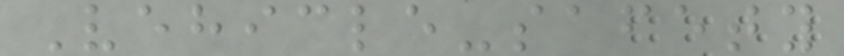Vehicle-safety
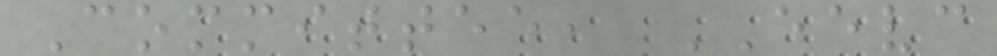Committee, EEVC
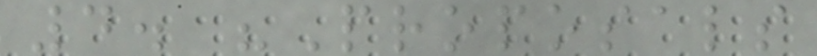4. "Proposals
